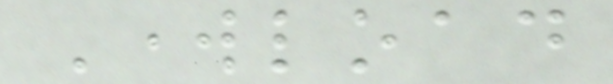Workload
